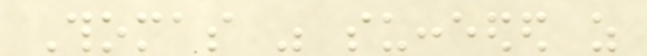Thomas was succeeded as
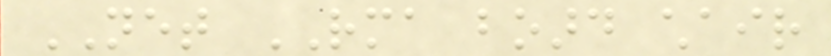NET RMA board chair
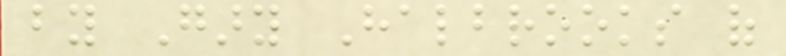by Gary Halbrooks of
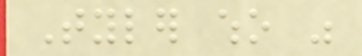Tyler who was
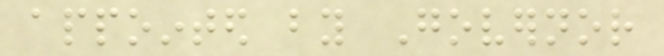appointed by Governor
